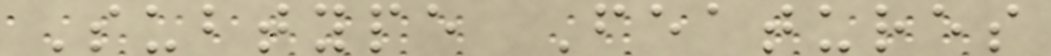Subtype Features
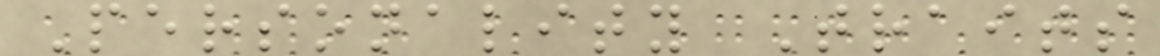Personality Traits
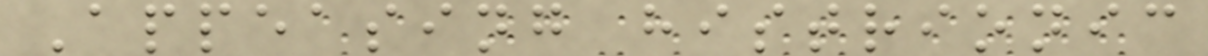Appeasing histrionic
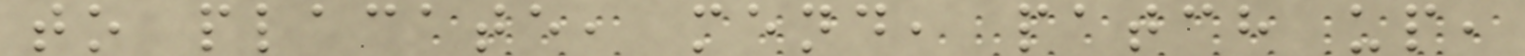to placate, mend, patch up,
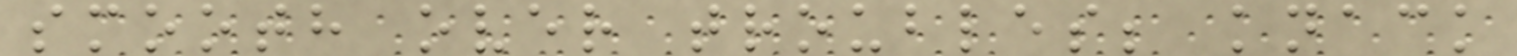smooth over troubles; knack
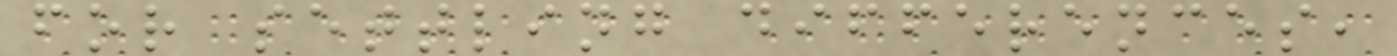for settling differences,
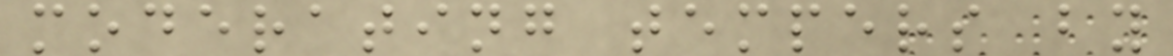moderating tempers by
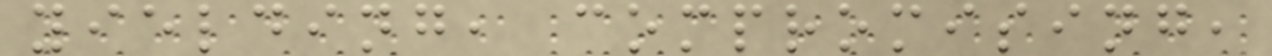yielding, compromising,
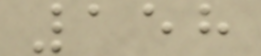158
